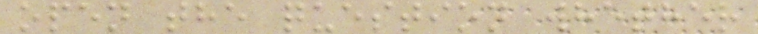open the question whether
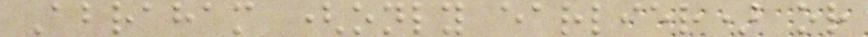Abraham (only earlier) or
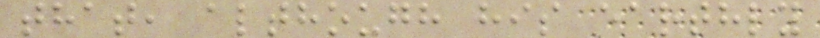that, although his earthly
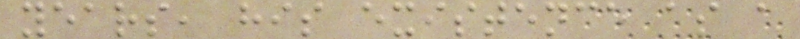years, his existence as a
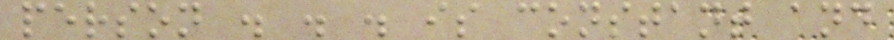person . . . is constant and
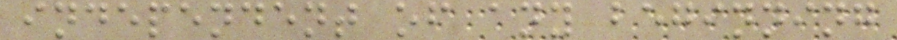independent of any beginning
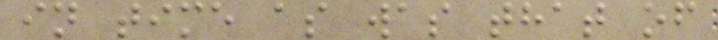in time as was that of
